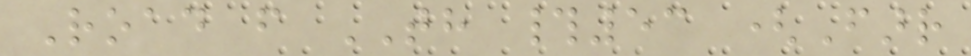Road from TH #53 (Farr
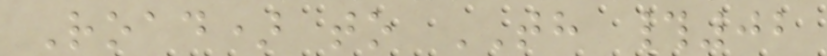Road) to TH #02
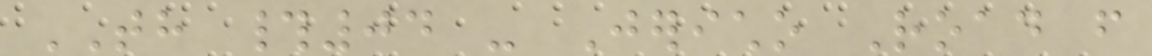TH #04 - Jericho Road from
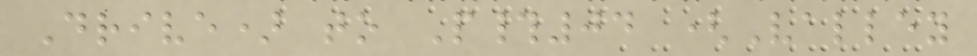Drive) to P#04 (Valley
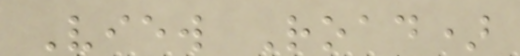View Road)
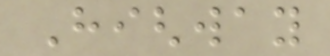Highway
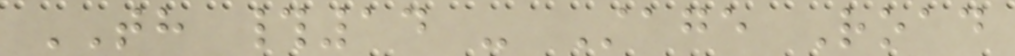TH #14 - Stage Road
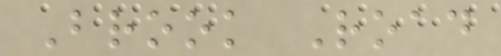Brook Road
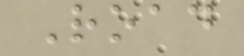Road
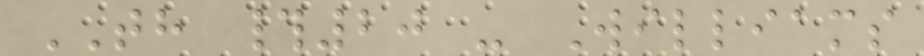TH #20 - Williams
